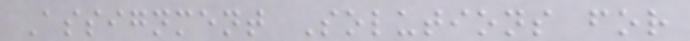Assignment Solutions for
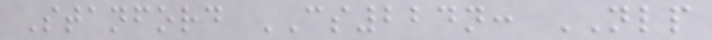Stanford CS224n: NLP
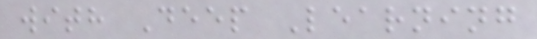with Deep Learning
